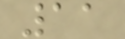11
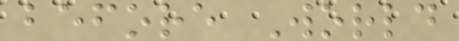before World
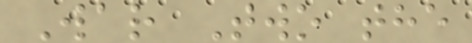War Two the
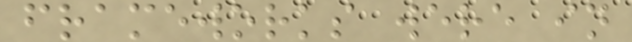frameworks were in
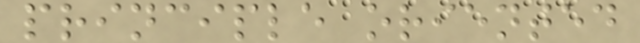principle oriented
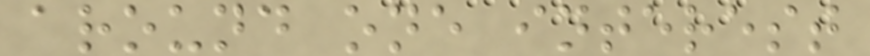around one interest
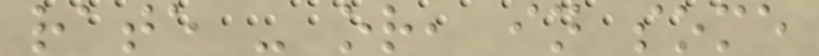rate - or, in some
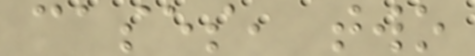cases, two
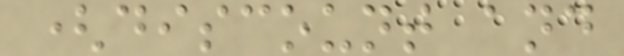(discount and
